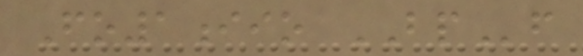Fo1iio BPf
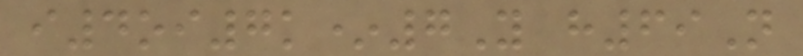i4oi7k*7Y h69N
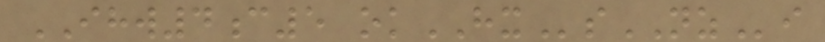IHW4c5 okHXsNZi
